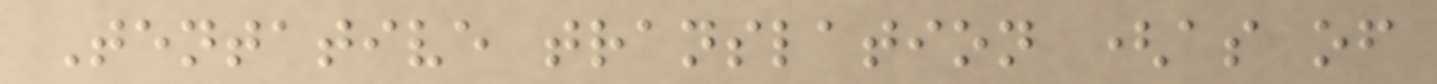Tentative translation (as of
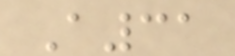A31
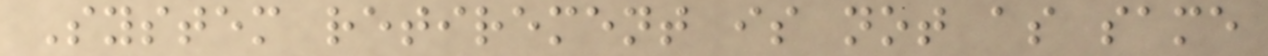System retirement is not as same
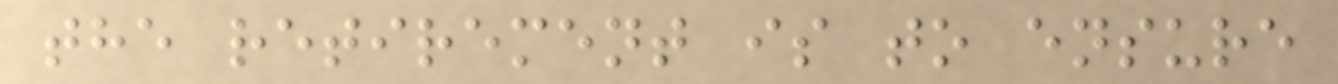the retirement is to ensure
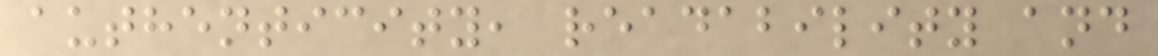authenticity, readability and
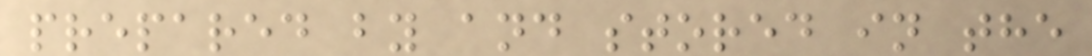prepared by and stored in the
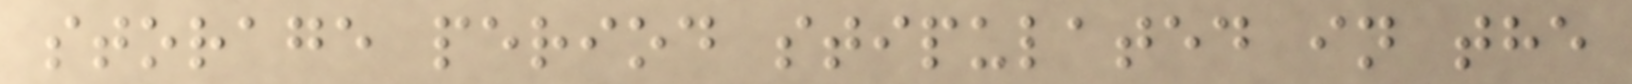storage period stipulated in the
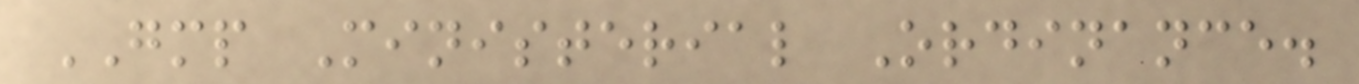GMP Ministerial Ordinance.
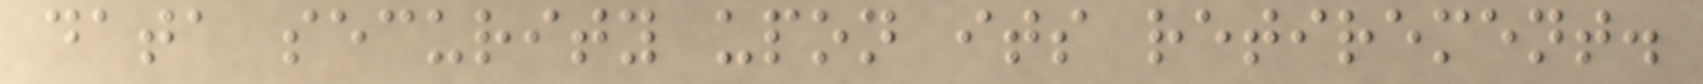data security upon its retirement.
